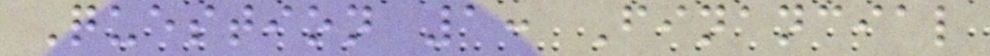Question 1: Financial
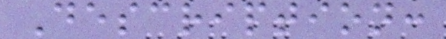Description:
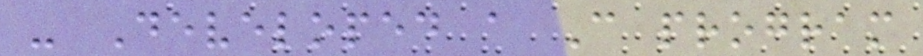- Developed a C program
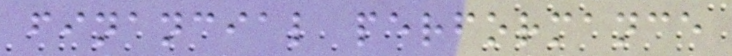financial performance
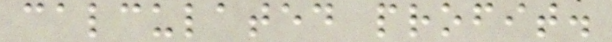calculated profit.
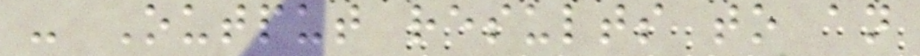- Output results to an
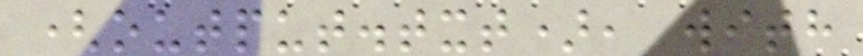(output.txt), with
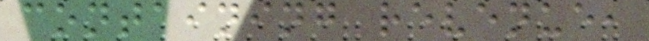containing revenue,
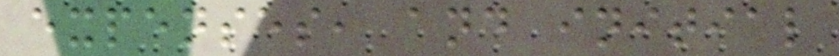expenses, and initial
